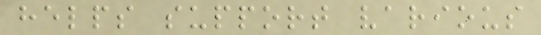helps support various
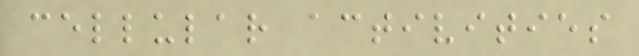cellular activities
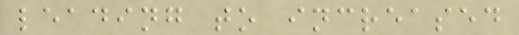leading to increased
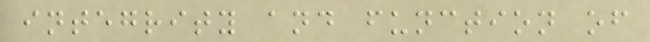integrity and function of
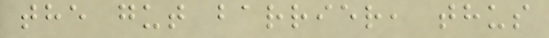the gut barrier, thus
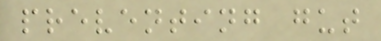preventing gut
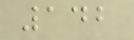142
